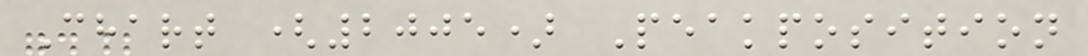Chart (2005) Peakposition
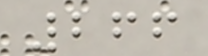266
